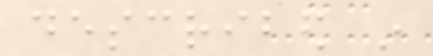described in
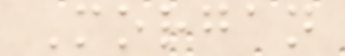Morgan
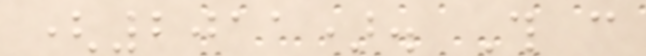(2011). This can
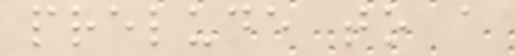prelude to a
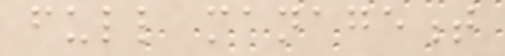full management
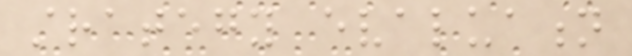strategy evaluation
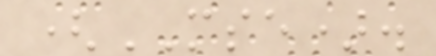(MSE).
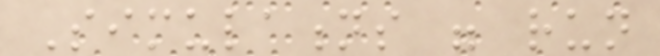Simulations were run
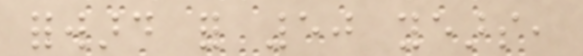forward for 50 years,
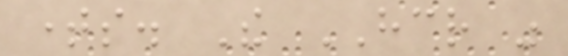times. The HCR was
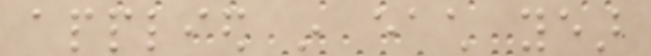applied in each year
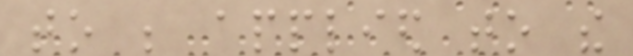to be applied to the
